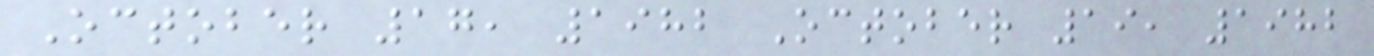October 17, 1982 October 19, 1982
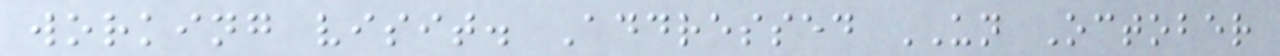working visit. Addressed UN October
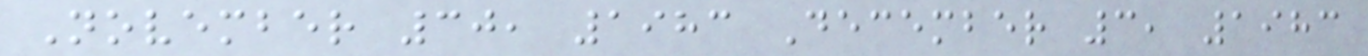November 30, 1983 December 3, 1983
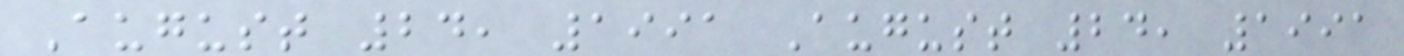August 24, 1991 August 24, 1991
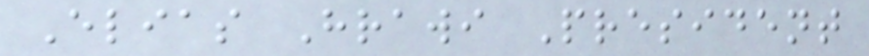Elias Hrawi President
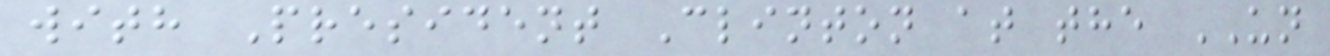with President Clinton at the UN
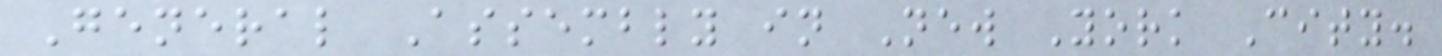General Assembly in New York City.
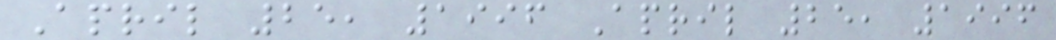April 25, 1996 April 25, 1996
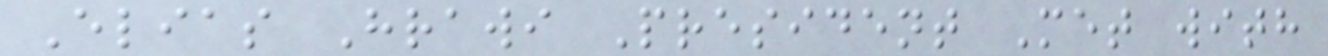Elias Hrawi President Met with
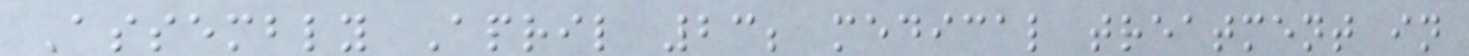Assembly April 23; medical treatment in
